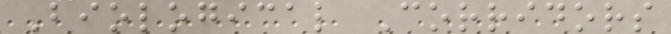Biological Corridors
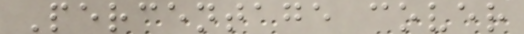Percentage cover
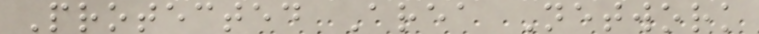Protected Area Network
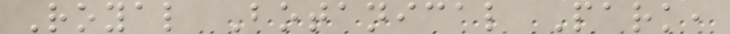Royal Botanical Park,
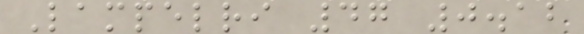Lampelri 47 0.12
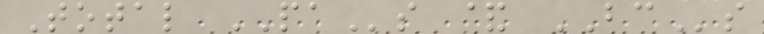Total PAs & BCs
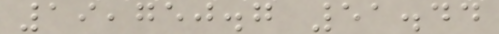19,750.7 51.44
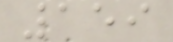159
